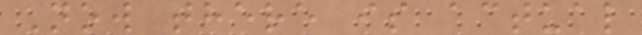Now there is actual
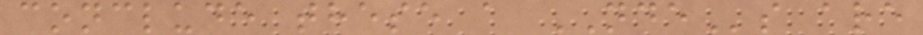conclude these a NDEs are
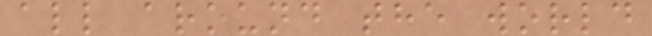all around the world
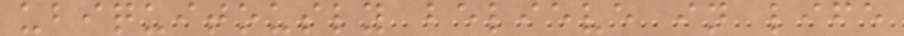ubiquitously believe in life
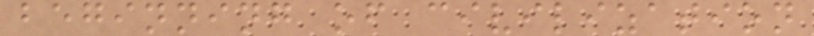beginning of civilization
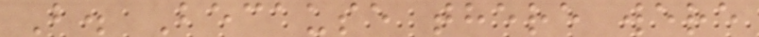B. Because there were
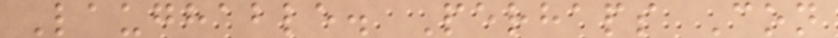Laughable. Perhaps Con
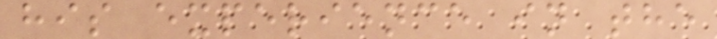his experience in the
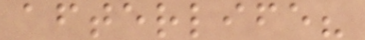afterlife?
